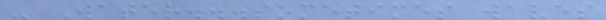- Water...sometimes waves
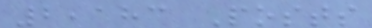2,183 Posts
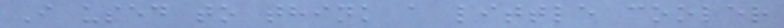I used to think a little cooler
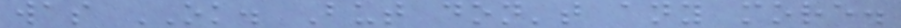was OK. But don't any more.
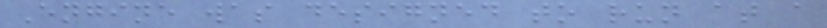Engine was designed to run at a
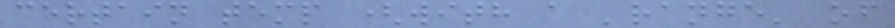certain temp (with a 'range' of
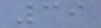39
